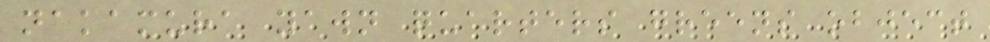nakamura yawn quarters greens object
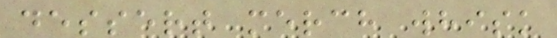dessert merch whisk
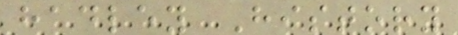hadley History
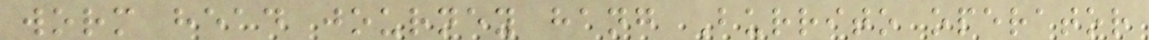worm head journey hang Burrito operator
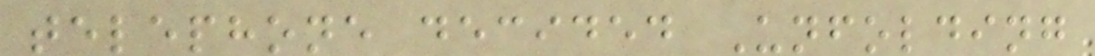telephone decided Unfolding
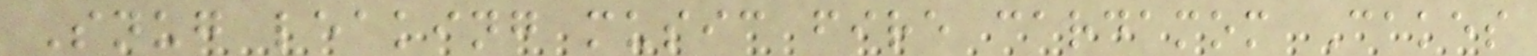Snug leaking music fire cardamom Cakes
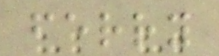ferry
